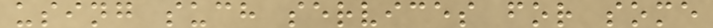using such services for some
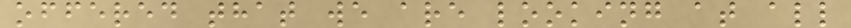offered that we are looking at all
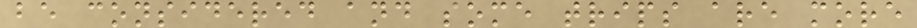be considered and some trips are more
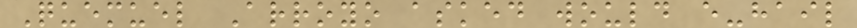Quemuel Arroyo asked would e-hail
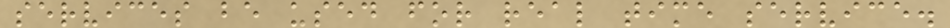services be used for real time service.
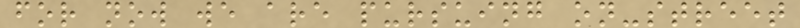for now we are pursuing on-street
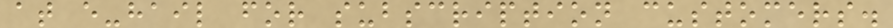at e-hail for subscription customers.
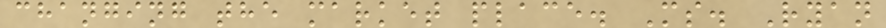changing the market place. Ms. Ryan
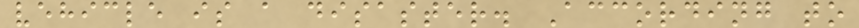vehicle is a disaster. According to
